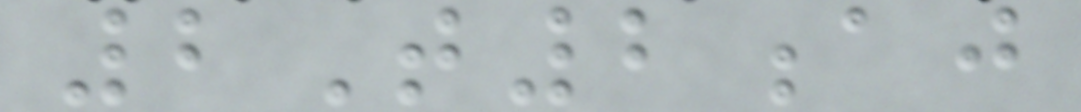2T2aj
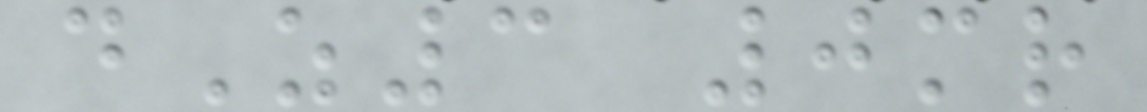dZ3 0mr
